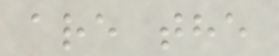are the
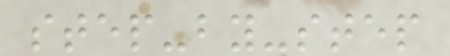step-by-step
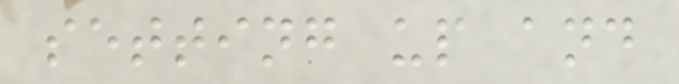setting up and
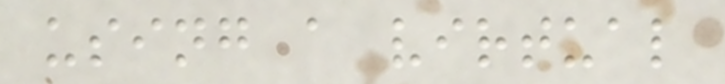using a virtual
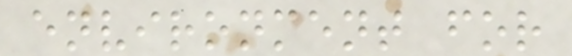environment for
